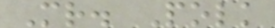Mr. Polk
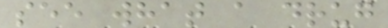see what a drug
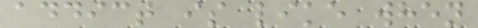addict is like when
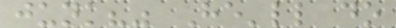junk?" He'll do
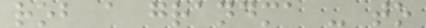rob a grandma - to
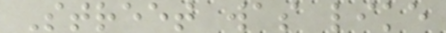Street was like
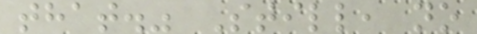that." Still, no
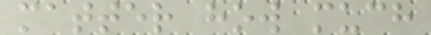matter how much
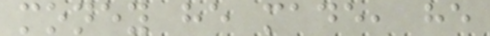money he made, he
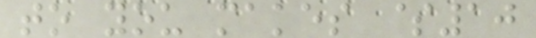to you makes $10
